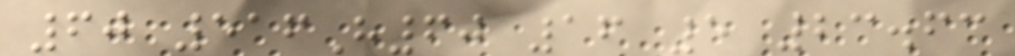60 516H60 16 5 23.63
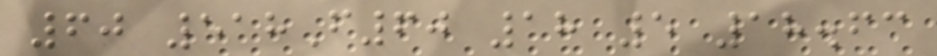60 518F60 18 5 18.63
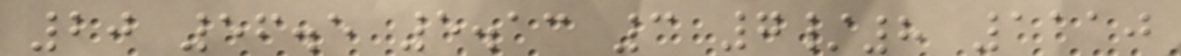20 56.5 5.13 3 7/8 1110
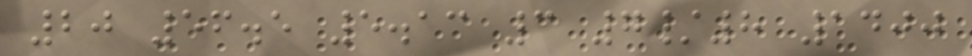20 56.5 5.13 3 7/8 1400
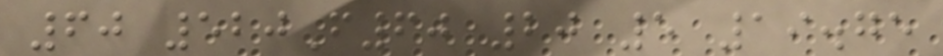60 520F60 20 5 19.75
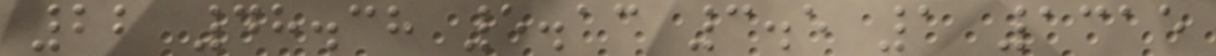22 48.38 5.13 3.5 1 1315
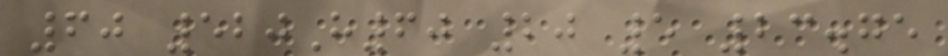60 520H60 20 5 23.75
